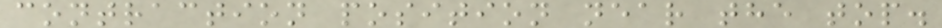contraction position near the top.
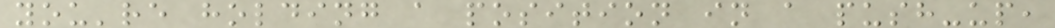you're holding a position in a push-up,
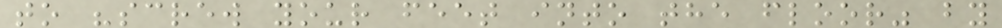to "screw your feet into the floor" by
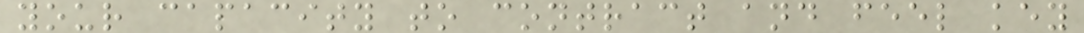your capacity to contract and feel key
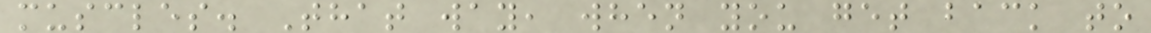muscles. That way, when you get back to
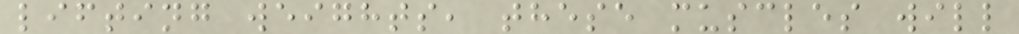lifting weights, these muscles will
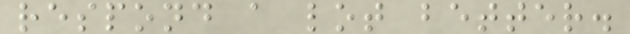respond a lot better.
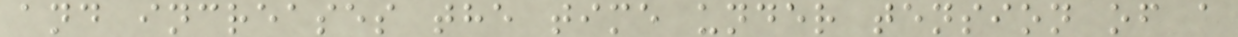and increases the time under tension of a
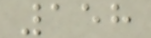158
